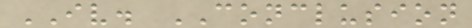IV. CONCLUSION
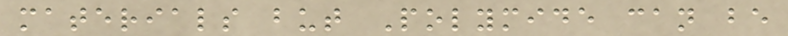materials but Polymide can be
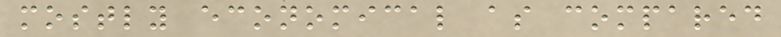mostly economical as compared
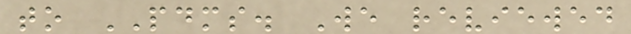to PDMS. We reviewed
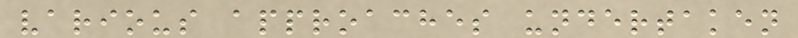various approaches undertaken
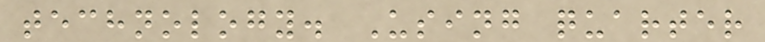technology. Using quarter
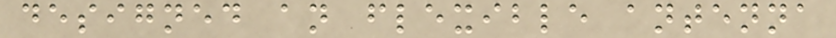designed an flexible antenna
